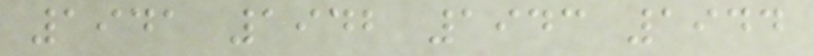1941 1942 1943 1944
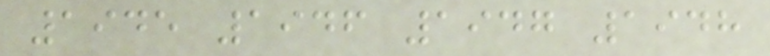1945 1946 1947 1948
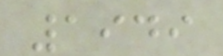1949
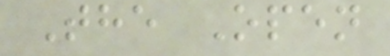The Open
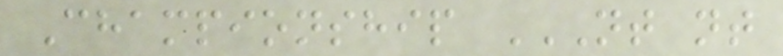Championship NT NT
